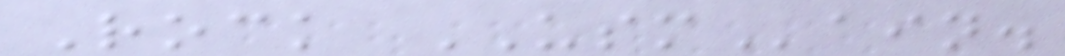Rock USMain.
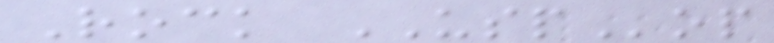Rock USPop
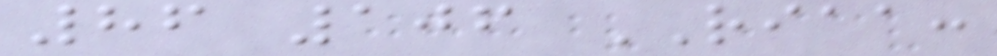86 106 RIAA:
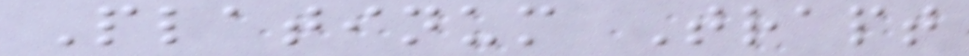Platinum Trapt
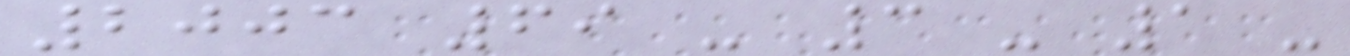2003 69 - 3 - 1 -
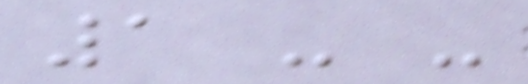1 - -
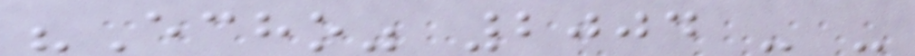"Echo" 2004 - -
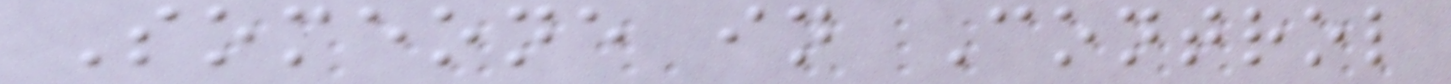Someone in Control
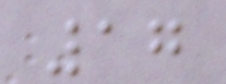17
